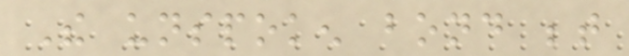The unspoken bond between
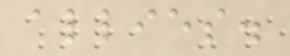allies.
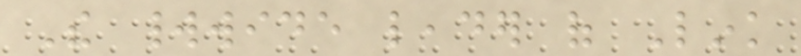The worldwide leader of Link
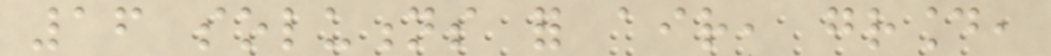16 solutions for air, ground,
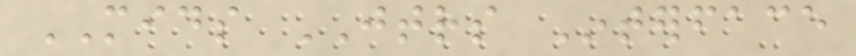MIDS JTRS Interface
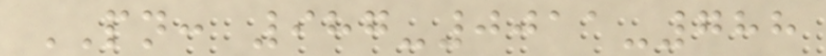PN: 987-0011-788
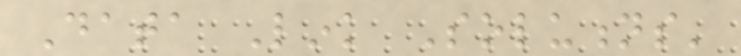Data Link Solutions'
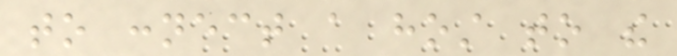to connect a host to the
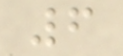6
